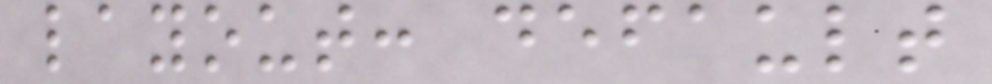layout: default
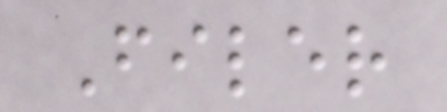Filer
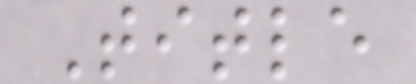Title
